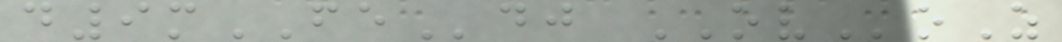d9mFEdj OVoZ
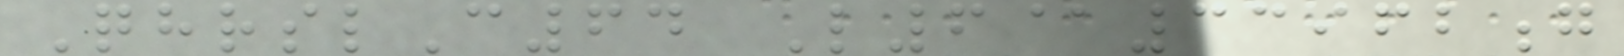QhrslC64 L6@33962g
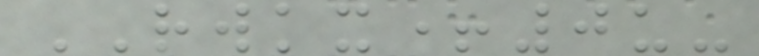RWKX+0u-
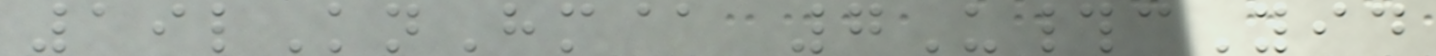19lKnHm@ 7U#cYid
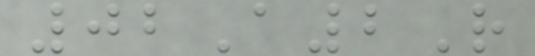02A2R
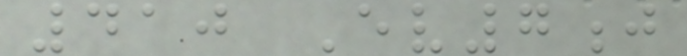410 Ev7j
